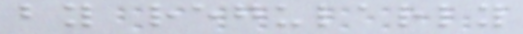by regularly
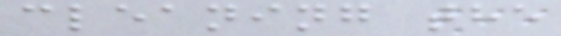cleaning the
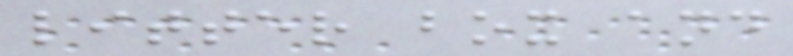litter box and
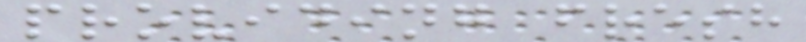providing fresh
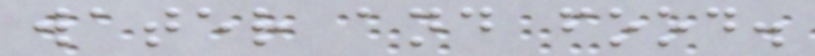water and food.
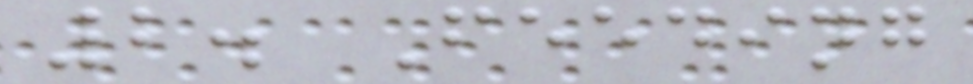2. Feeding
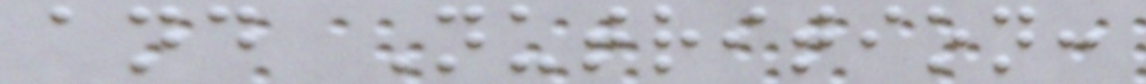and Nutrition:
